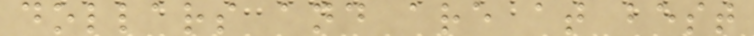dollars and are at best
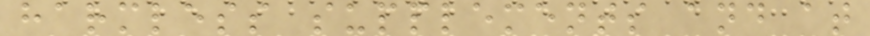harmless supplements and at
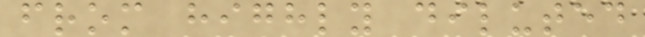from highly diluted
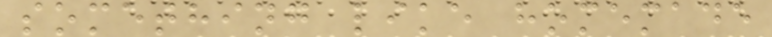something like homemade
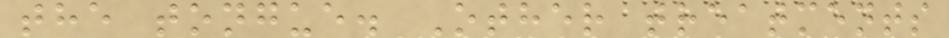the tongue. Other treatments
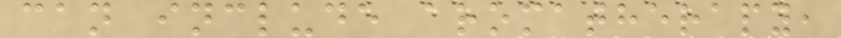can include aromatherapy,
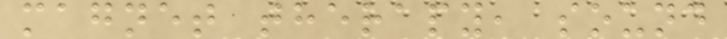magnet therapy, sound
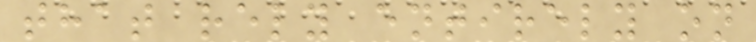that rely entirely on
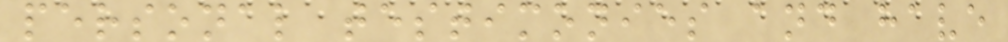personal testimonies and have
